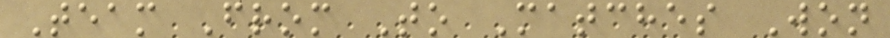Team From To Matches Won
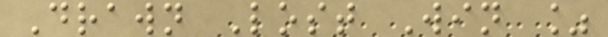Drawn Lost Win %
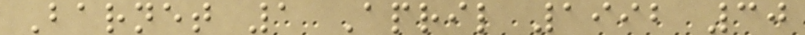Barnet 1 April 1992 30
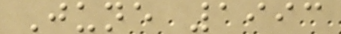June 1993
